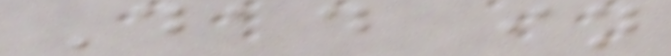Dad in
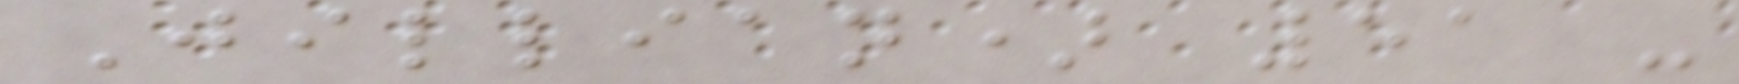Jillian) 51 -
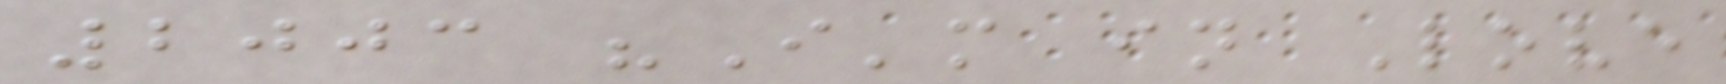2003 "I'm in Love
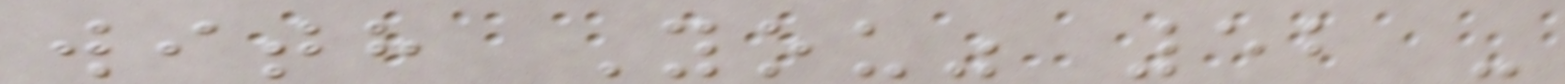with You" 52 -
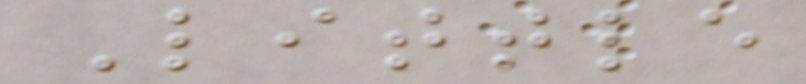Little
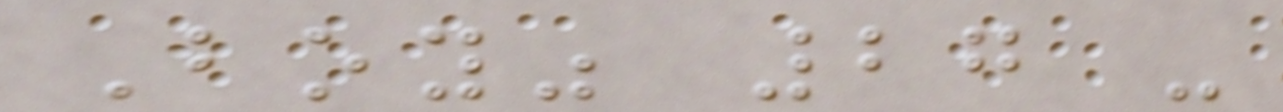Boy" 27 -
